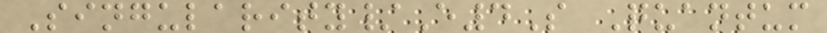Singularity/E4S Quantum
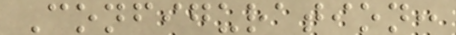Configuration:
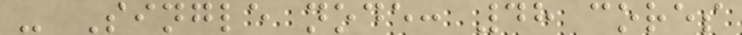- Single node: 48 cores
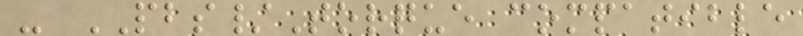- PBS/Torque compatible
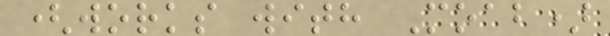(works with Moab)
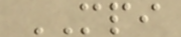MPI
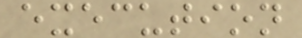execution
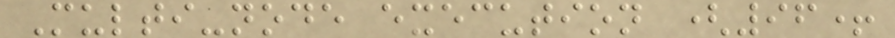Multi-node execution (96+
